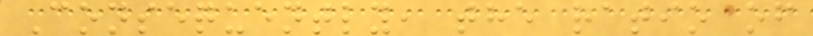Consequently, the ratio of
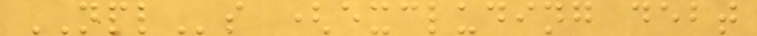NPLs (excluding debt
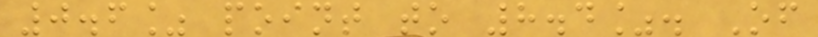0.6% point to 8.4%. Of
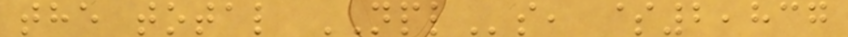the total NPLs, $2,837
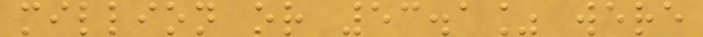million or 53.1% were
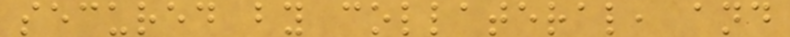secured by collateral, and
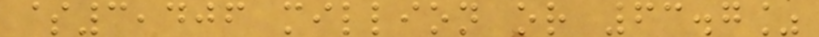$3,406 million or 63.7%
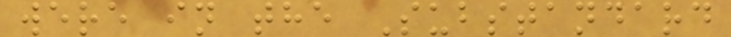were in the Substandard
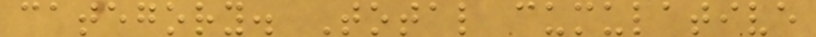category. Total cumulative
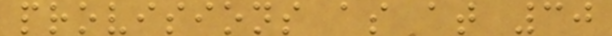provisions as at 30
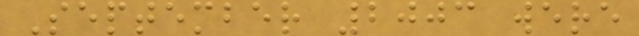September 2003 were
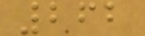262
